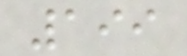199
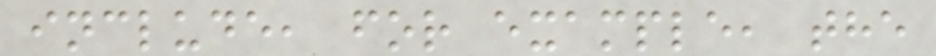include, for example, the
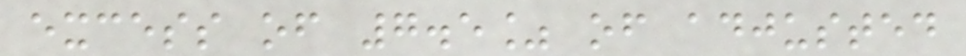excess of 7.5% of adjusted
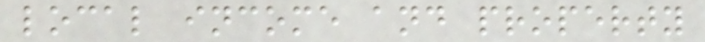local income and property
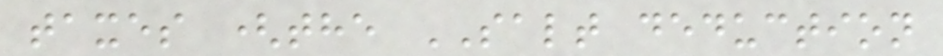taxes (the SALT deduction
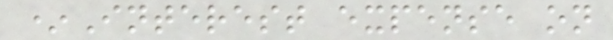*Interest expense on
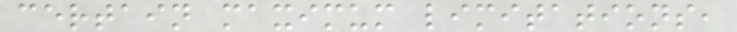certain maximum limitations,
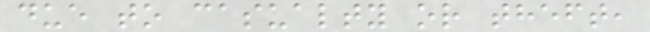due to casualty or theft,
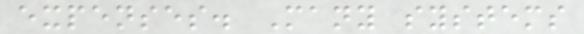expenses. Many systems
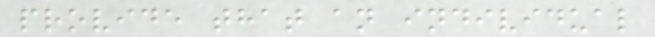provide that an individual
